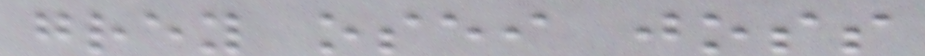grey osei joss
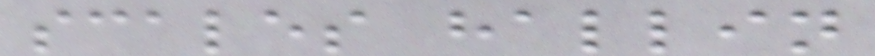scales hallin
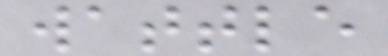wattle
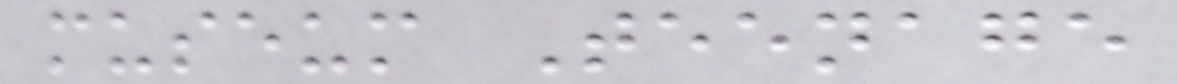museum Teenage
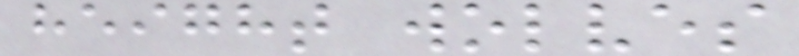height wolves
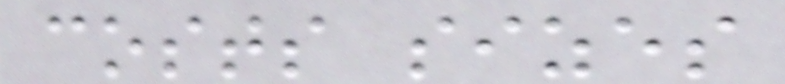costs sizes
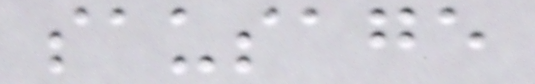sausage
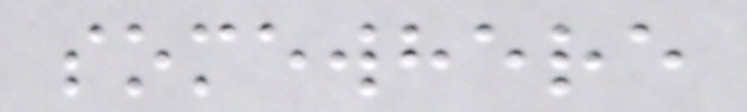somewhere
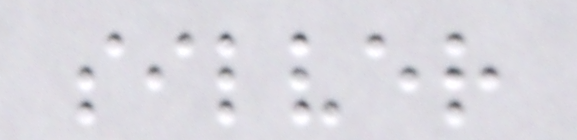silver
